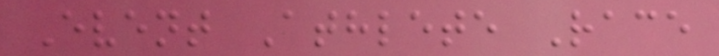Event Athlete Race
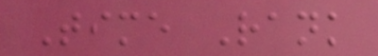Time Rank
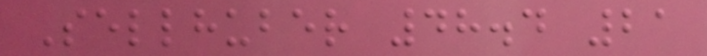Sellhuber 48.4 21
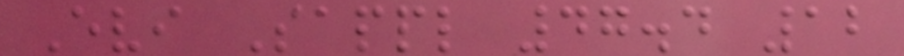Evi Sappl 47.4 12
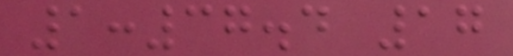1:37.4 17
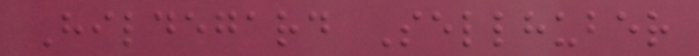Hildegard Sellhuber
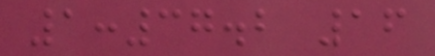1:37.2 16
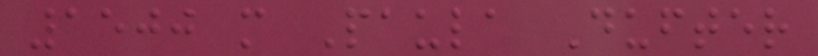1500 m Paula Dufter
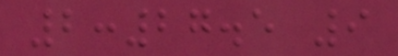2:27.5 9
